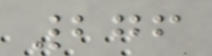276
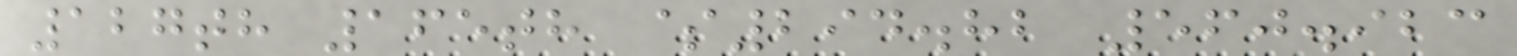127th 165th $294.82 560.923
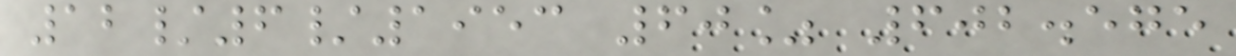12/6/1953 60% 602.575
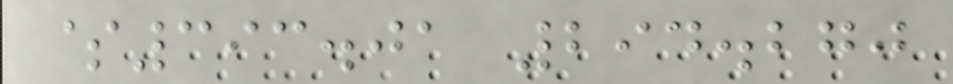$393.01 294.270
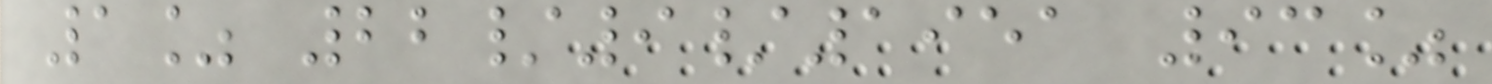1% 22/9/1951 93%
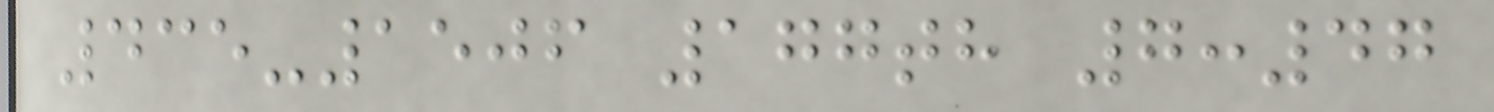435-1506 177th 7:47
